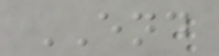END
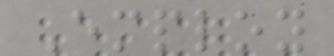Employ
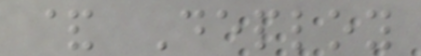& Deploy
